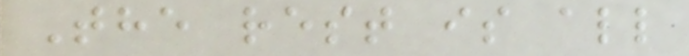The rest is all
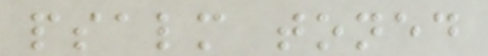psalm toned
